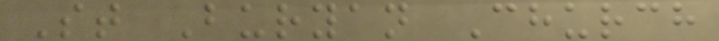St Buryan Church
